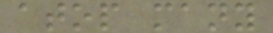atop many
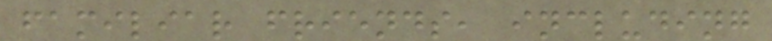familiar friends, including
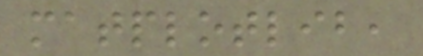matplotlib,
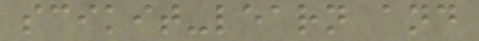scikit-learn and
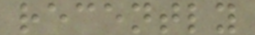recently
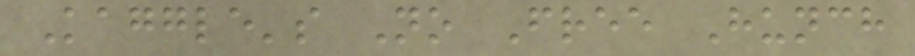Kaggle's No Free Hunch
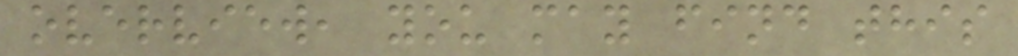overview, you may find this
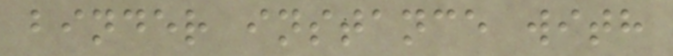binder instance with
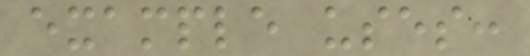example uses:
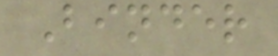Binder
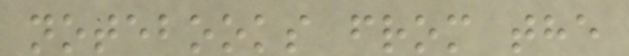notebooks from the
